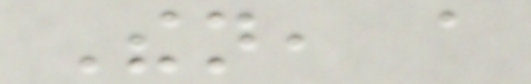Then, a
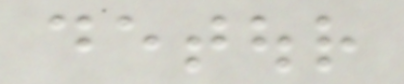detour
